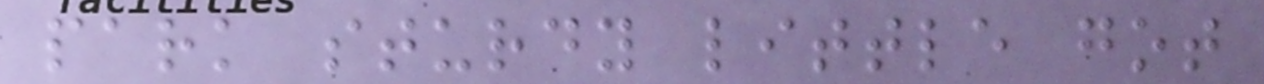park sturdy little got
